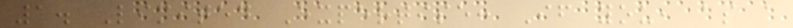1. Limited Expertise: If you, as a
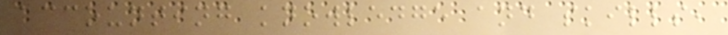accounting knowledge and skills,
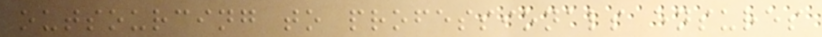outsourcing to professionals ensures
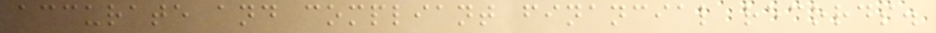accurate and compliant financial records.
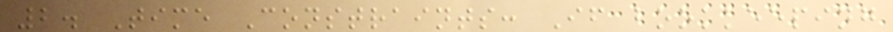2. Time Constraints: If bookkeeping
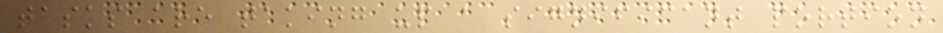tasks are taking up a significant portion
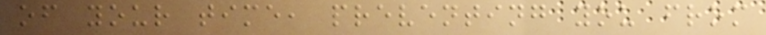of your time, preventing you from
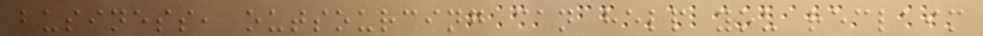business, outsourcing can help you reclaim
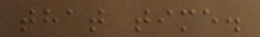that time.
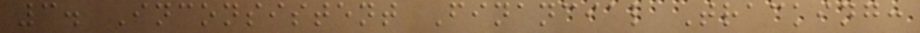3. Inconsistent Financial Tracking:
